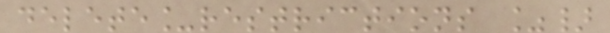delete_restrictions %}
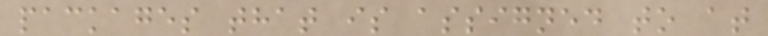packages that is assigned to at
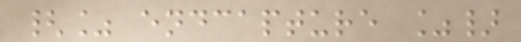{% endcapture %}
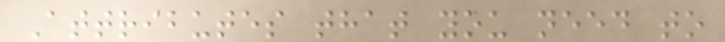Attributes that you need to
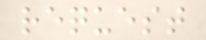request
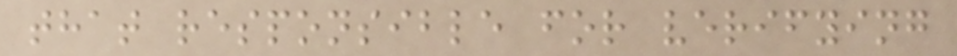that responsible for verifying
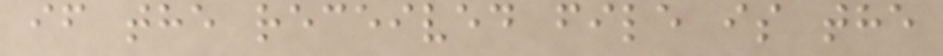if the received file is the
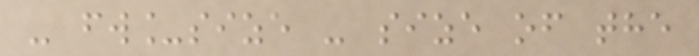- fw_size - size of the
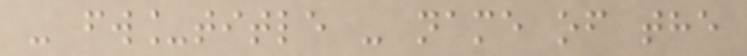- fw_title - name of the
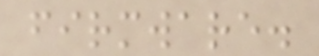firmware.
